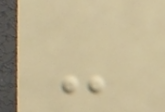-
